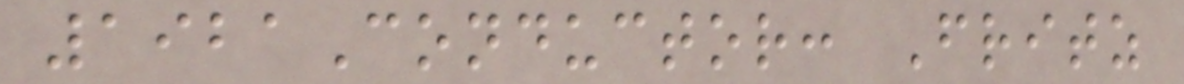1921Conductor: Fritz
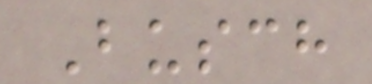Busch
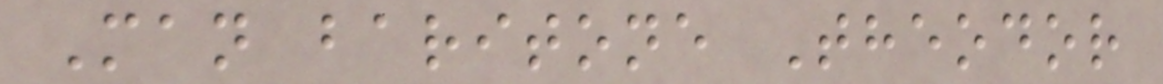Man baritone Theodor
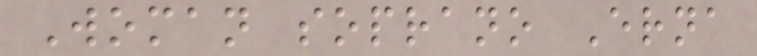Woman soprano Erna
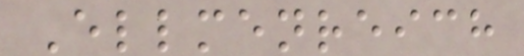Ellmenreich
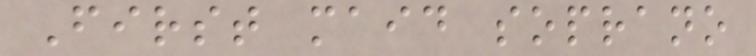First maid soprano
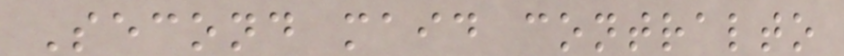Second maid contralto
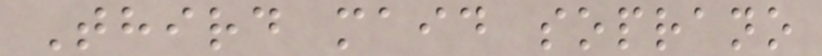Third maid soprano
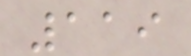119
